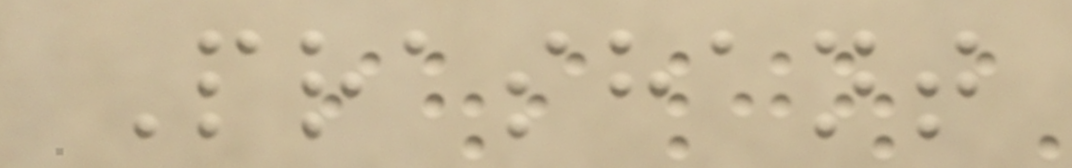Prashant
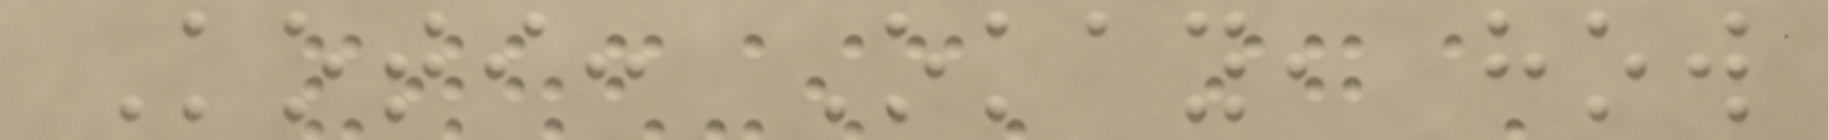Koti: Okay, how
